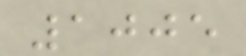1005
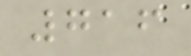716
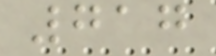717
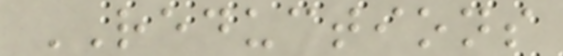REDUCTIONS
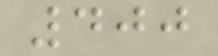400
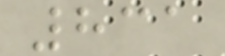831
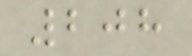208
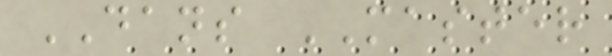DANS MASTER
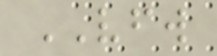VFW
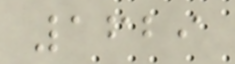1629
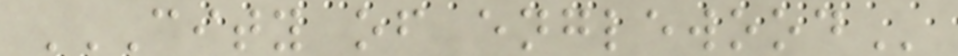CITY OF ENGLEWOOD
